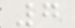7
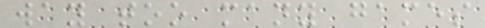way too many games
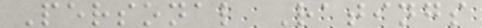Personal Ratings
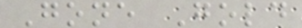Gone Gold
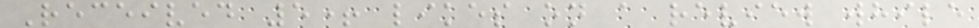Received 5+ likes on a review while
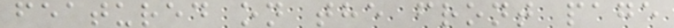featured on the front page
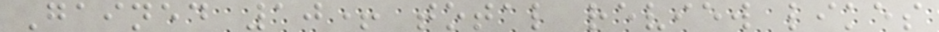Gained 10+ total review likes
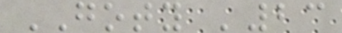GOTY '23
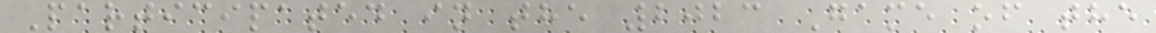Participated in the 2023 Game of the
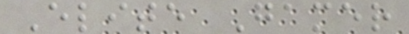Elite Gamer
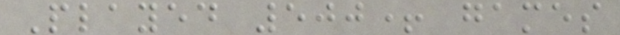Played 500+ games
